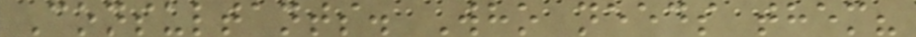Consultants. Who needs them?
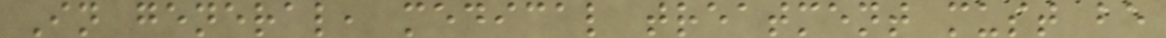In general, medical treatment must be
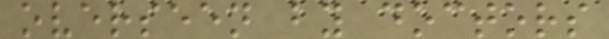overseen by doctors
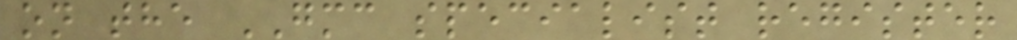on the GMC specialist register
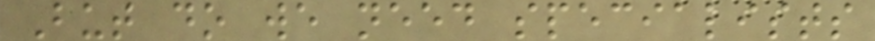But do we need specialists
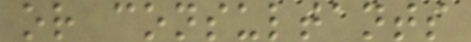or consultants
